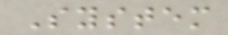System
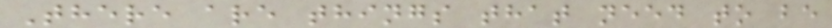There are things that need to be
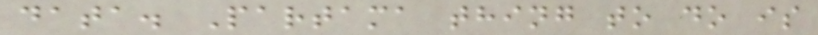data. Partama thing to do is
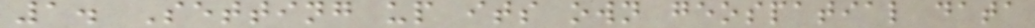1. Setting up its own geospatial data
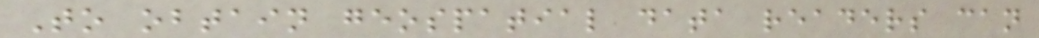To obtain geospatial data readers can
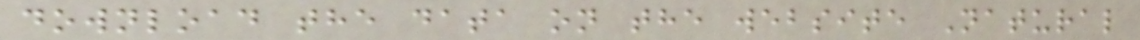download the data on the website Natural
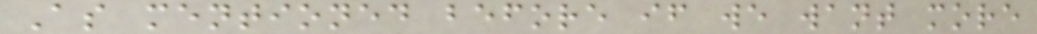As mentioned before if we want more
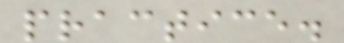practice.
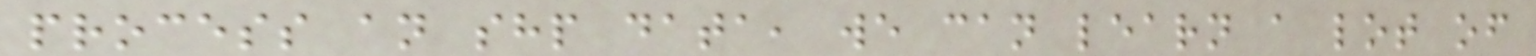process an shp data, we can learn a lot of
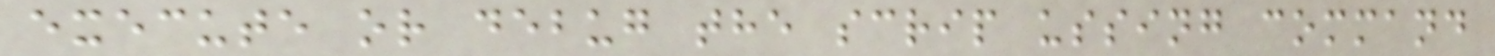execute or debug the scrip ussing command
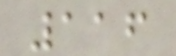116
